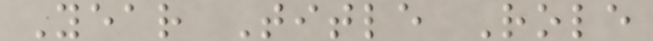Year Title Role
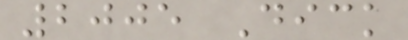2005 Dick
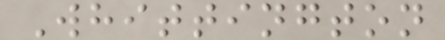Whittington
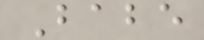Babe
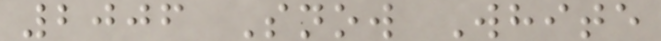2006 Snow White
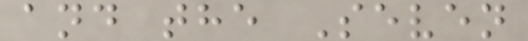and the Seven
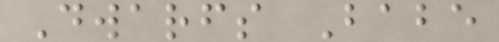Dwarfs Babe
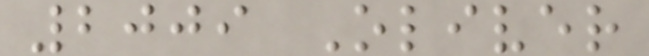2009 Oliver
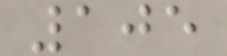105
